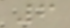6
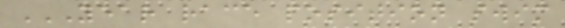YEAR RACE POSITION SWIM
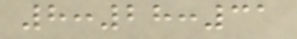8:28:31
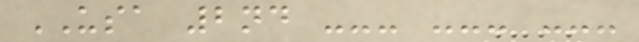USA 2nd --- --- ---
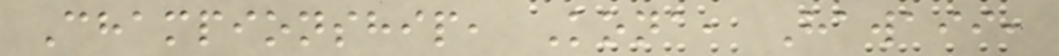Championship, Kona, Hawaii,
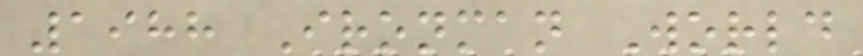1988 Ironman World
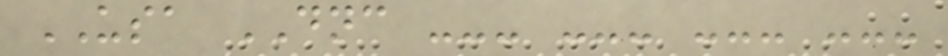USA DNC --- --- --- ---
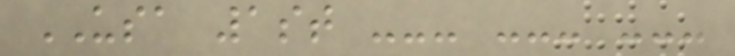USA 1st --- --- ---
